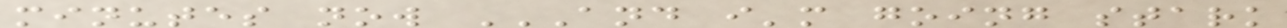minutes now AND I'M GOING STARK
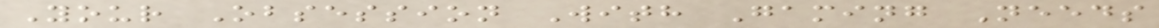Your Obsession With Gaming Needs
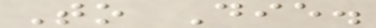To Die.
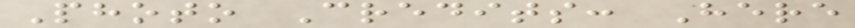Photo Credits: Here
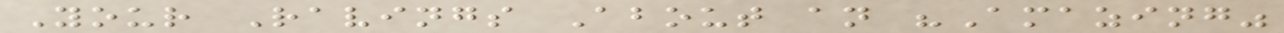Your Ravings About an "Amazing"
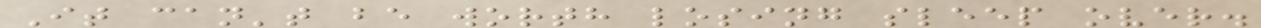It can't be worth losing sleep over.
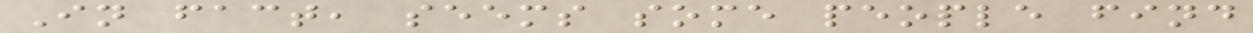In fact, seems some people find
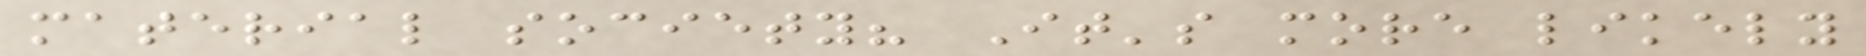material society? It's more likely
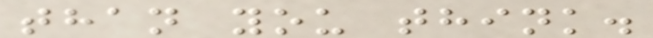than you think.
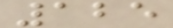125
